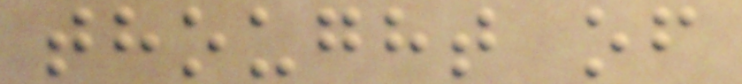thought of
